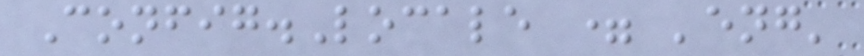Config.Locale = 'eng'
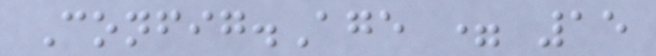Config.Age = 15
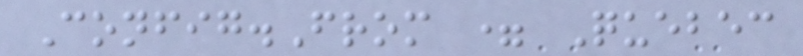Config.From = Quebec
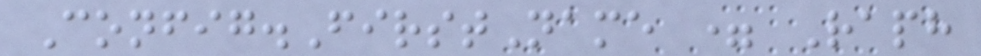Config.FirstName = Raph
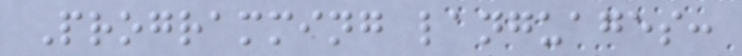Programming languages:
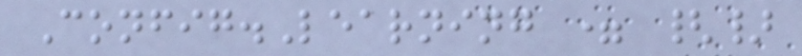Config.Learning = {}
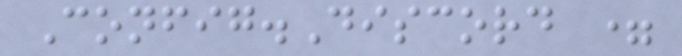Config.Discord =
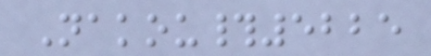Nakou#5225
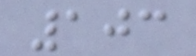103
